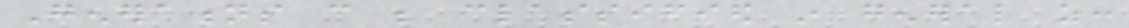Generations can be classified in general as:
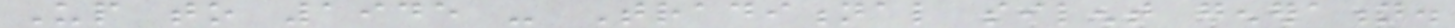Up to 1945 - Traditional silent generation.
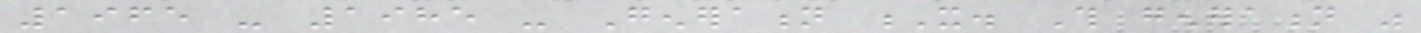1965 - 1985 - Generation X. This generation was
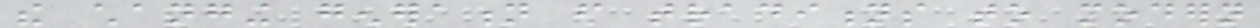the changing generation from traditions to modern
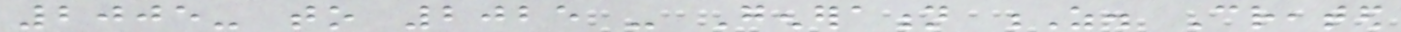2005- to 2025 - Generation Z. Created
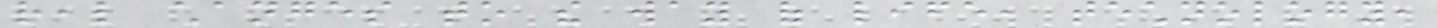real changes to the way of life, technology,
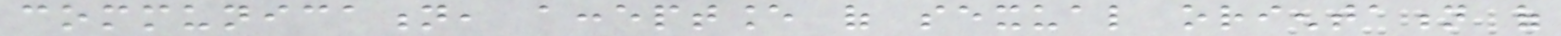communication, acceptance of sexual orientation of
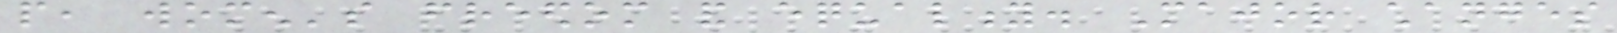people, women's freedom and equality. Major changes
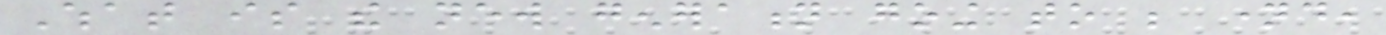What is the new generation going to be named,
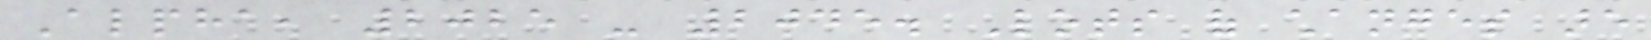Alpha, 2025 - 2045. Lots of changes are
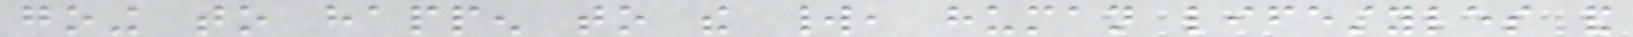going to happen to the world, human lifestyles and
